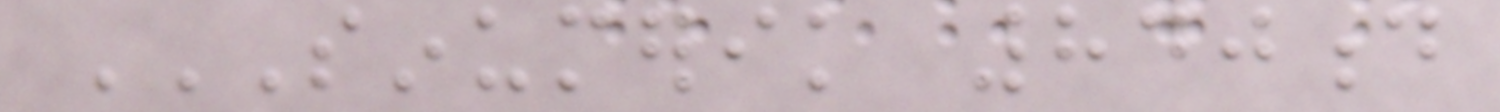SINUMERIK 840D
